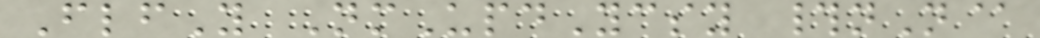FlfY NmUpdYcsy #nN@
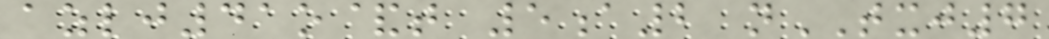azlj41o&t 5a2 nTXJ7
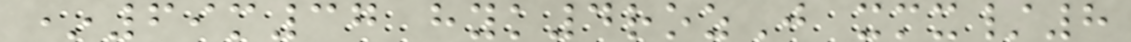*69m37 hyk4rozJ xmx/8
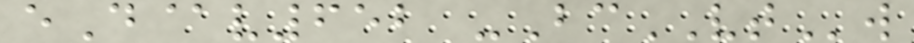eD@v652 -BcVTw
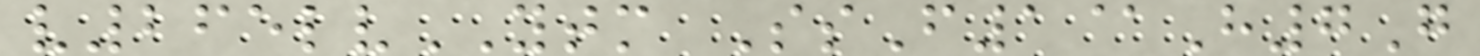v265lvYTM SsF1@H7G
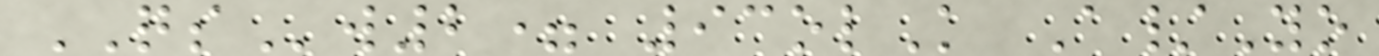QSw2= 93olK A/Yo
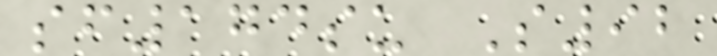sf174su S92
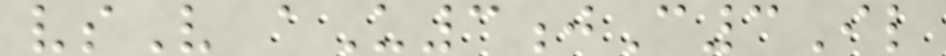vsV aU3jC3Il
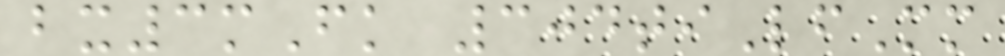bx3mFk 304tiLfMm
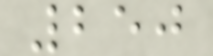250
